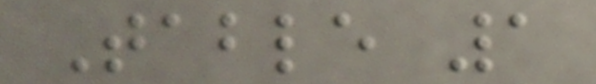Table 1
